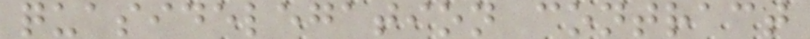quasidelegation contract
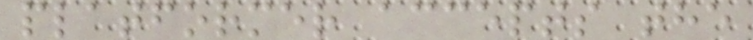platformer accepts the
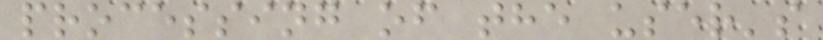processing of the user's
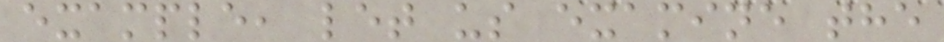example, let us examine the
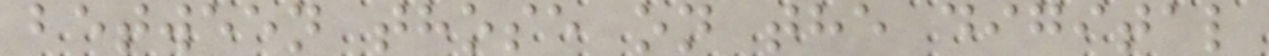between those on the digital
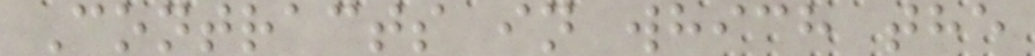Contracts in which the
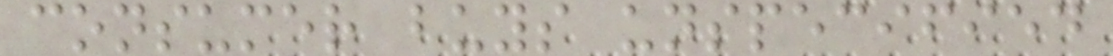consumer buys unspecified
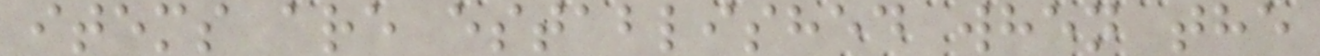items are established when the
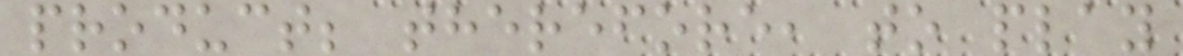product; therefore, to play
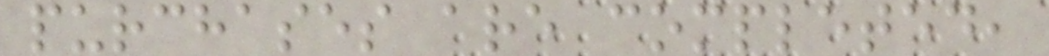purchases are completed,
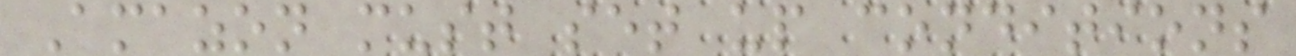Amazon must set up conditions
